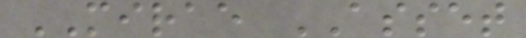MIRAE ASSET
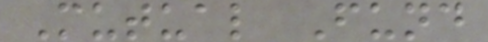Mutual Fund
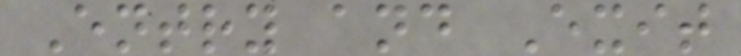Entry and Exit
